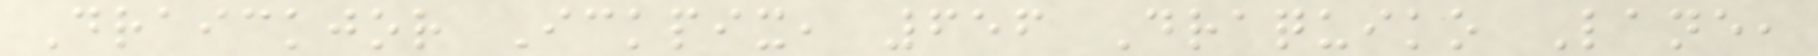Draickjor Ickpix, 656 Draquiko Lane,
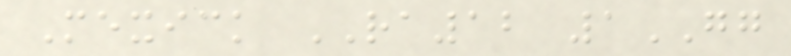Mexick RA12 1GG
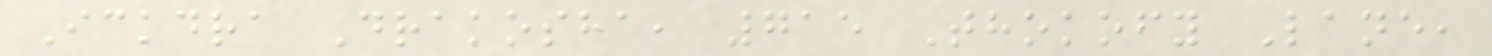Ickdra Drakosha, 715 Thokofy Lane,
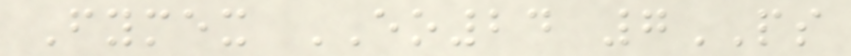Fymex EO24 7PS
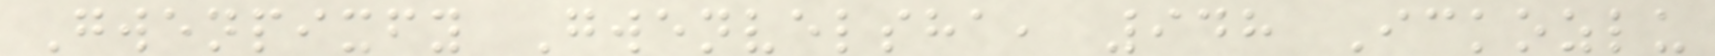Gwenpixfy Gwenvelsha, 948 Ickozlu
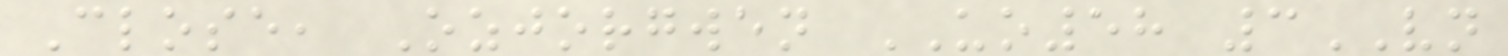Close, Ozjorgwen UO58 3VN
